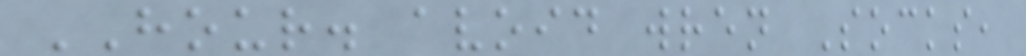HOUR. avoid wren Socks,
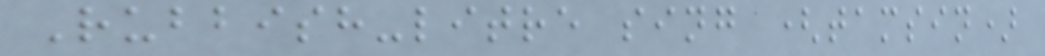Rubbish-litre sing (tamsin)
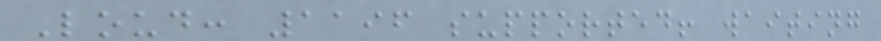Loud: 1196 supported! waiting
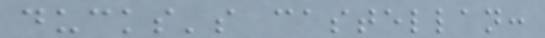ducks's castellan:
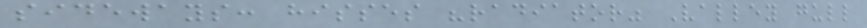sideways: hisses "radiator" Valley gull
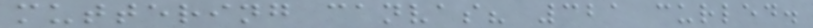muttering canvas? 321 curled.
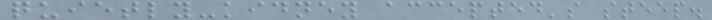quietly-kidney accepted's steep.
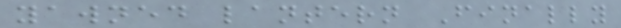yawned lantern Finally
